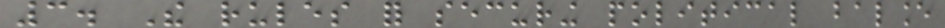3. The rules for securing political balance
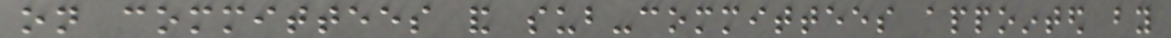on committees and sub-committees appointed by
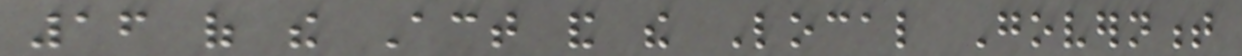16 of the Act and the Local Government
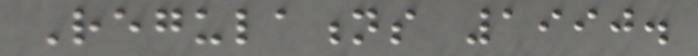Regulations 1990.
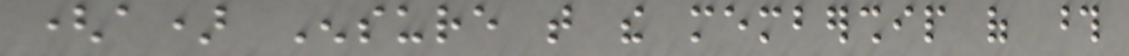(a) Ensure that the membership of those
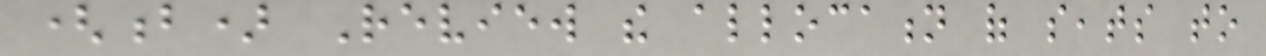(b) Review the allocation of seats to
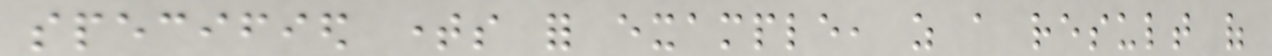specified times for example, as a result of
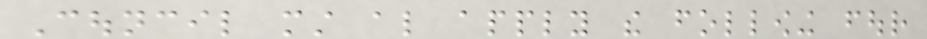Council must also apply the following four
